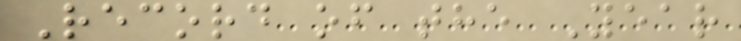Record of the Year
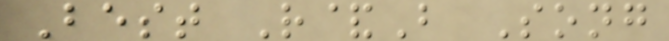Best R&B Song
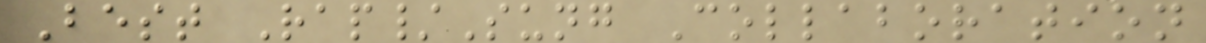Best Rap/Sung Collaboration
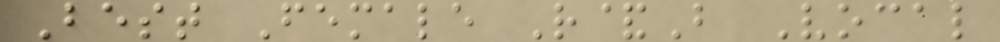Best Female R&B Vocal
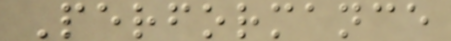Performance
